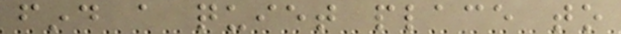find a quiet place to
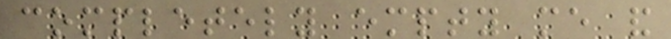completely empty me and
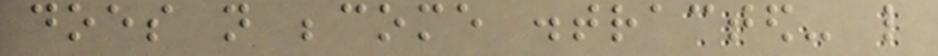does not become distracted- like
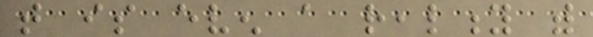that is even a reality with
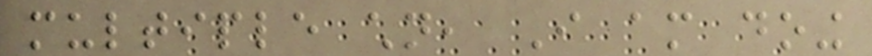multiple children, I am doing
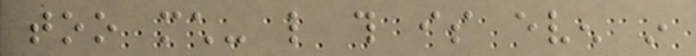too much- like this is even in
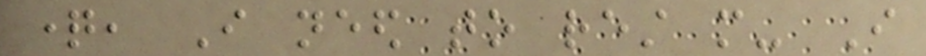question, I need to rest more- I
